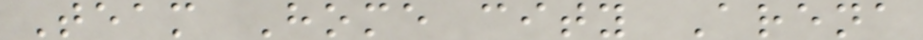Team Home city Arena
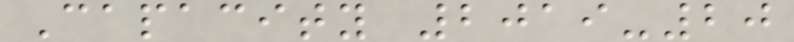Capacity 2019-20
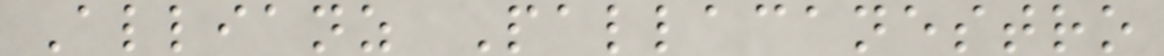Allianz Pallacanestro
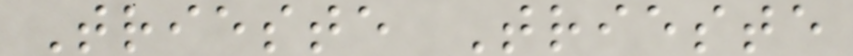Trieste Trieste
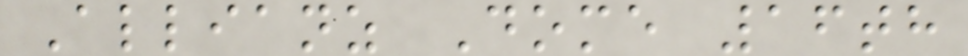Allianz Dome 16th
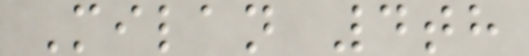Milan 4th
